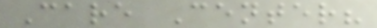Care Center?
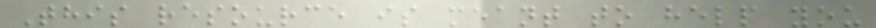This resource is meant to help you
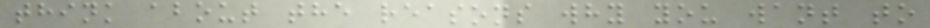think about the reasons why you want to
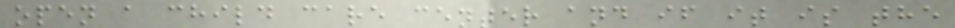open a child care center and if it is the
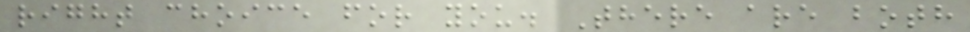right choice for you. There are both
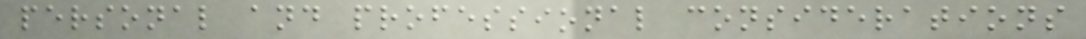personal and professional considerations
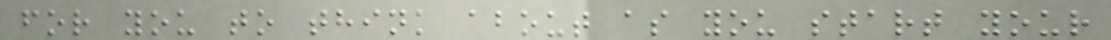for you to think about as you start your
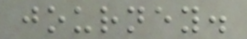journey.
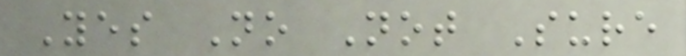Yes No Not Sure
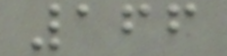166
